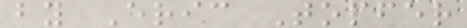by Eric Topfer
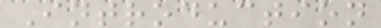Introduction
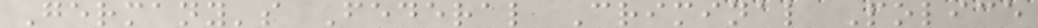Germany's Federal Criminal Police
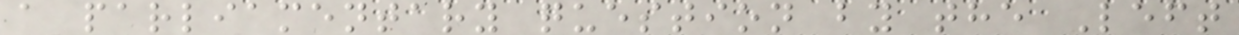a parliamentary question by the Left
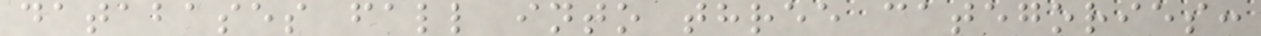databases fall into three categories:
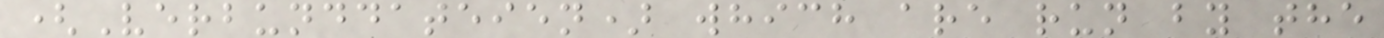(Verbunddateien) which are run by the
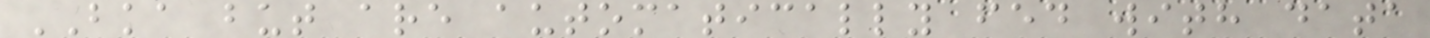BKA but are automatically fed with data
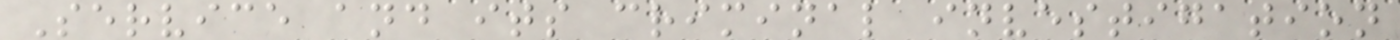Service and its criminal investigation
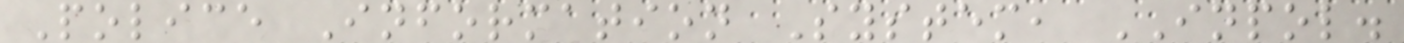Police Information System, INPOL.
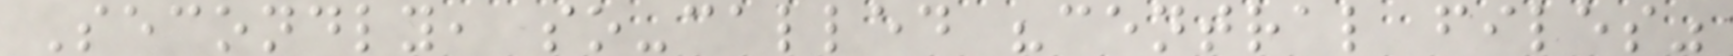Secondly, so-called "central files"
